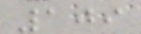109
